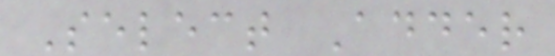Select Adder
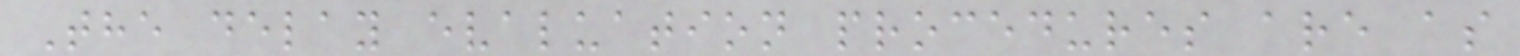The delay evaluation procedures are as
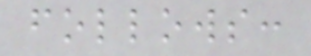follows:
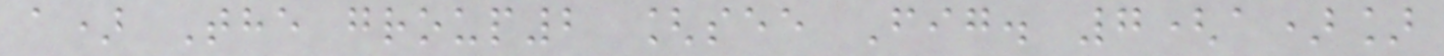a) The group2 [see Fig. 7(a)]
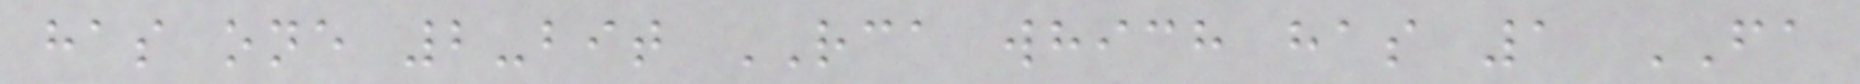has one 2-bit RCA which has 1 FA
